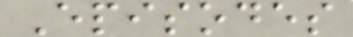Episodes
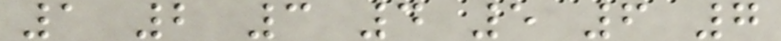1 2 3 4 5 6 7
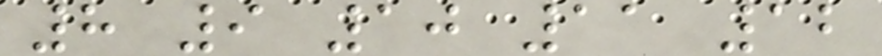8 9 10 11 12
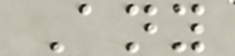Any
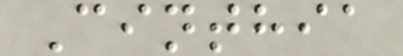Cinthia
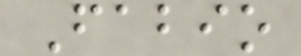Fabio
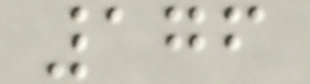176
